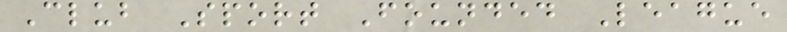Club Sport Founded League
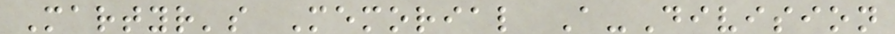Martyr's Memorial A-Division
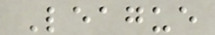League
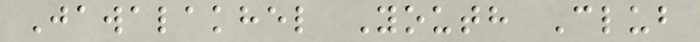Jawalakhel Youth Club
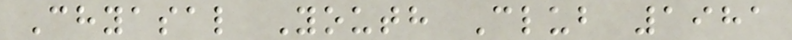Chyasal Youth Club 1981
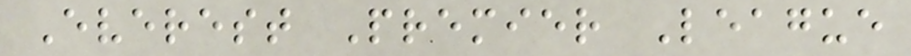Everest Premier League
